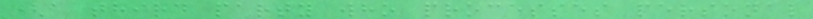(a third party who processes personal
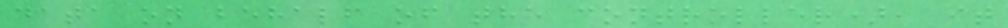data on behalf of the controller), it
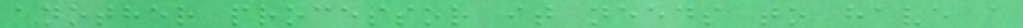another processor it needs to have a
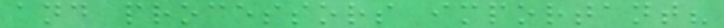and processors important?
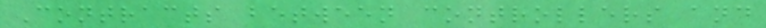Contracts between controllers and
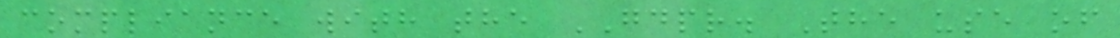compliance with the GDPR. The use of
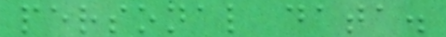personal data.
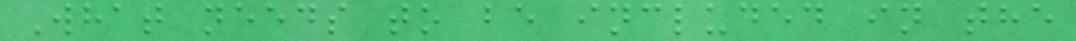What needs to be included in the
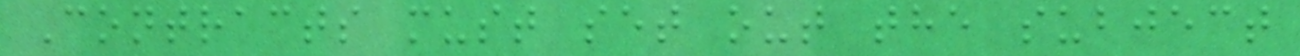Contracts must set out the subject
